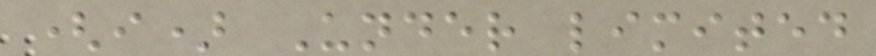(i) Under limited
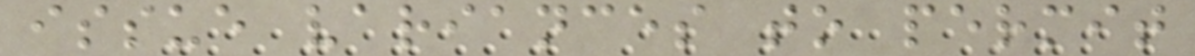issue variances to permit
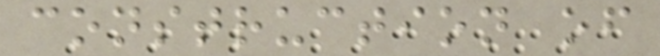construction of
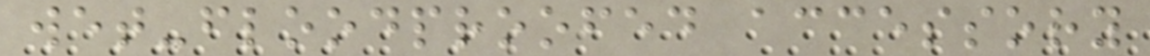wet-floodproofed accessory
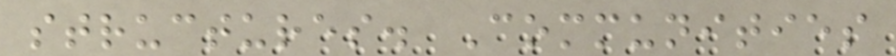structures. Communities
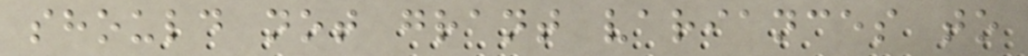should not grant variances to
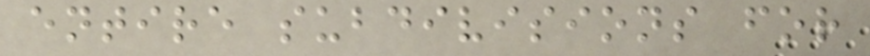entire subdivisions for
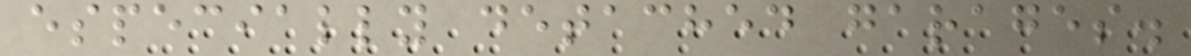especially detached garages.
